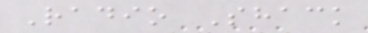Radio Shack
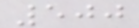500
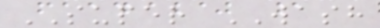SUPER WASH
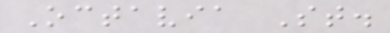Octavia St.
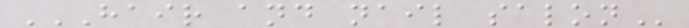HAIR AND NAIL SALON
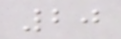20
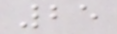25
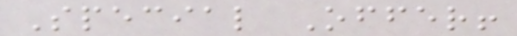Special Offer!
